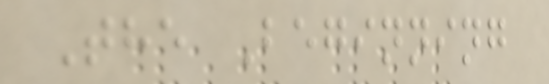The Beginning
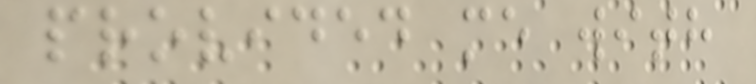provided me with
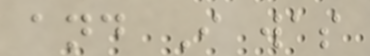and I was
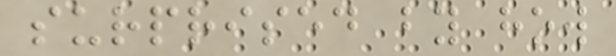surprised by how
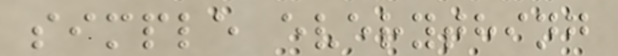simple everything
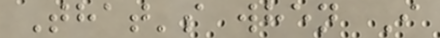That's when I
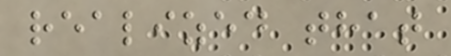realized that
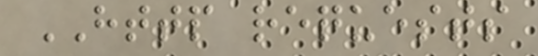HTTP requests
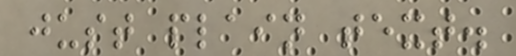just plain text.
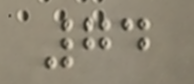74
